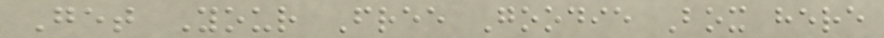Get Your Free Goodie Box here
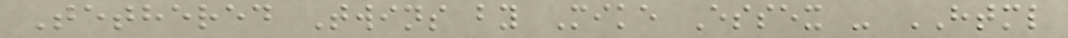Tethered Twins by Mike Essex - HTML
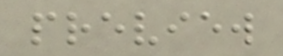preview
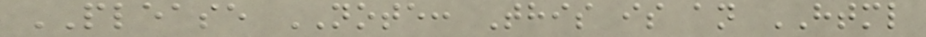PLEASE NOTE: This is an HTML
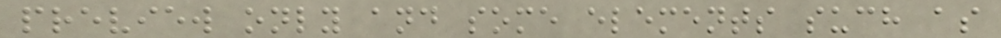preview only and some elements such as
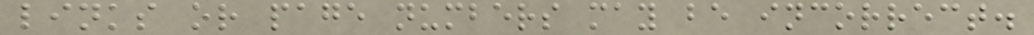links or page numbers may be incorrect.
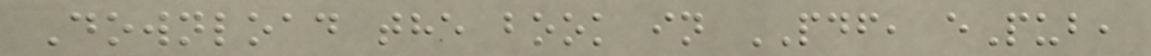Download the book in PDF, ePub,
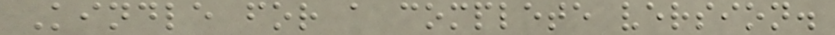Kindle for a complete version.
